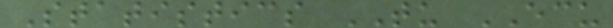Statistics TU ECU
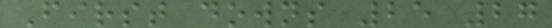First downs 25 27
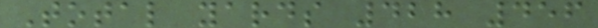Total yards 428 456
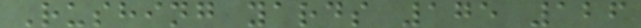Rushing yards 175 126
